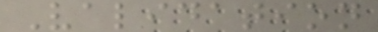Validation
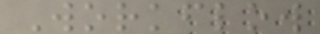Workflow
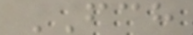FCH
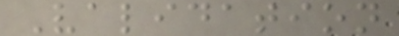Validation
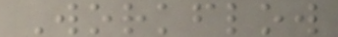Workflow
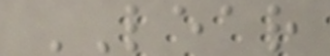LEAR
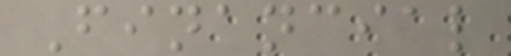Financial
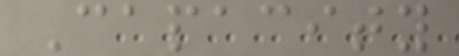Capacity
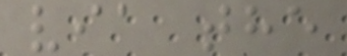via the
